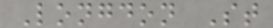Longdon St
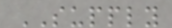SUPPLY
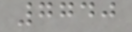7740
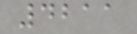4211
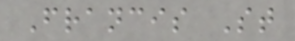Francis St
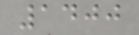1400
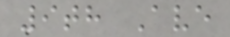9th Ave
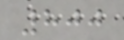800
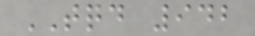TQD 942
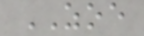ZOE
